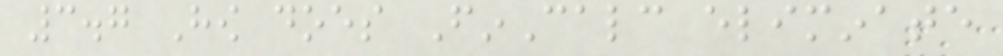3.7 How does FinCalc eliminate
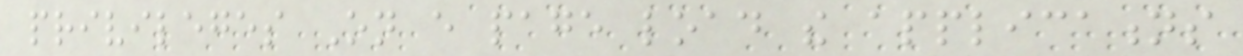privileges On every page load the applications
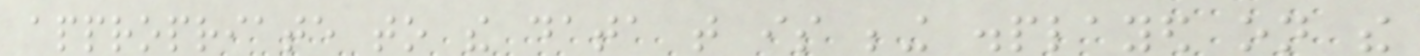appropriate to the data that is being displayed on the
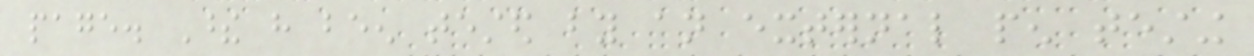page. These have been tested by an external pen testing
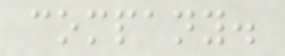company.
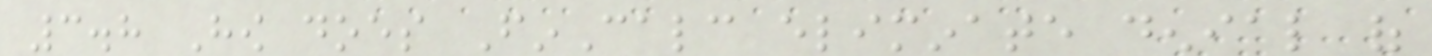3.8 How does FinCalc eliminate denial of
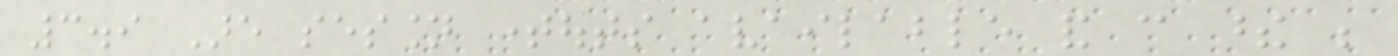3.9 Are session timeouts available and can these be
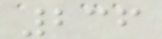236
